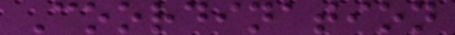Coordination
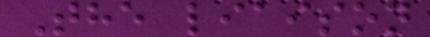The liaison
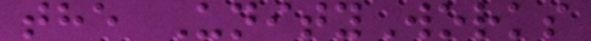the UnityWorks
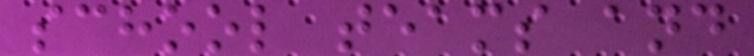school teams and
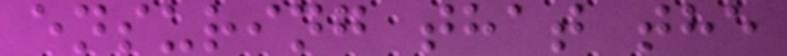ensuring that the
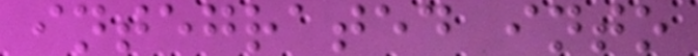integrated into
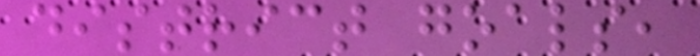district goals,
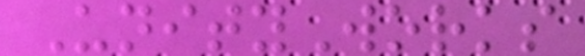UnityWorks
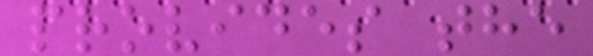provides the
